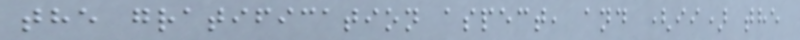the gratification aspect, and (ii) the
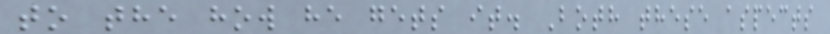to the how he gets it. Both these aspects
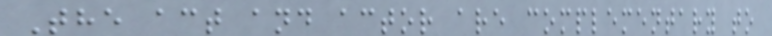The act and actor are complementary to
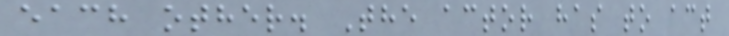each other. The actor has to act
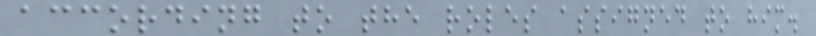according to the roles assigned to him.
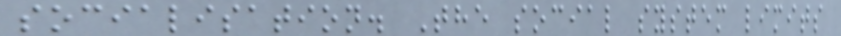socialisation. The social system limits
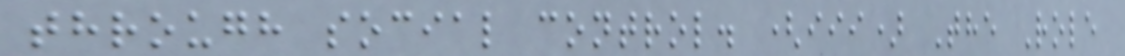through social control. (iii) The Role
